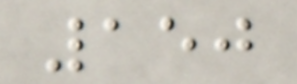150
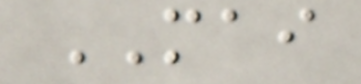MAI
